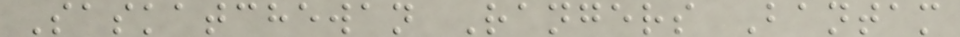Saskatchewan Rangers Bantam
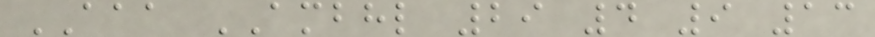AAA AMBHL 29 4 9 13
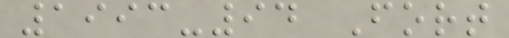1993-94 Fort
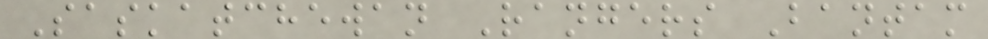Saskatchewan Rangers Bantam
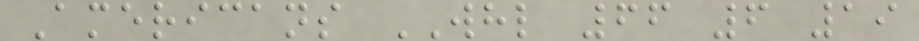Americans WHL 66 6 19
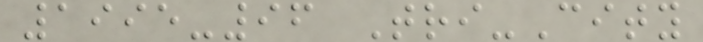1995-96 Tri-City
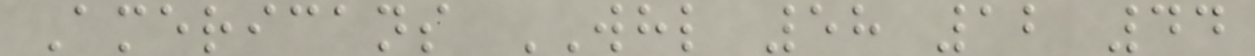Americans WHL 58 12 44
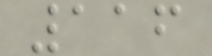116
